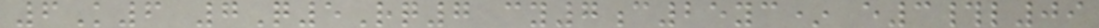6K6 7Q5Rq7 cy7c25yc* e3#l09
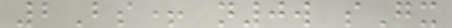2Bs+ n0w sGx
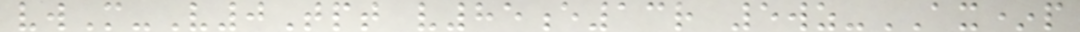vwM-V0Tpt v85e13r 5wz-AX*p
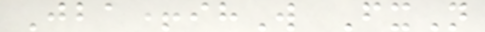Jba+ihW FxN
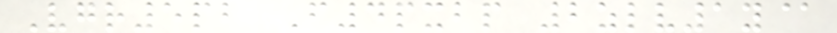Vgr5pb F4pxbp 2zlv1y@
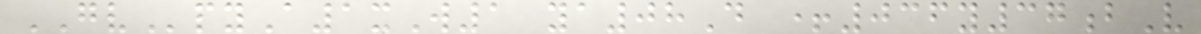GVpyA1xW1 ya08D +036y37bV
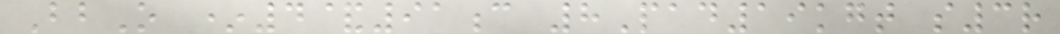BbO *4&91c 8Pad19kgt s3r
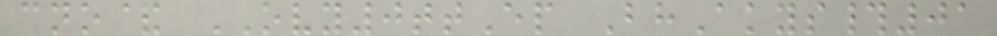cno& OVY0ttEp BhAkys#01
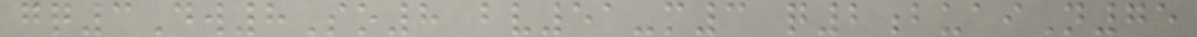gq3Dw8So8 bv51-m3 q2buaiN75
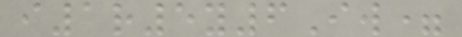i1r5y6Iw=
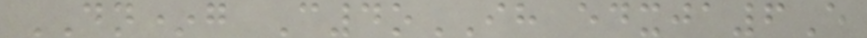DN*g C4oIH edxja6E
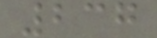237
